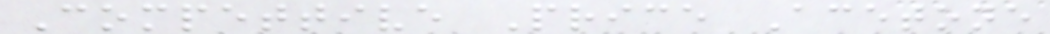Compettive Price Acetone
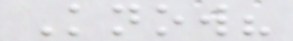Know?
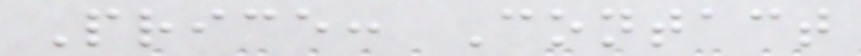Price: Contact
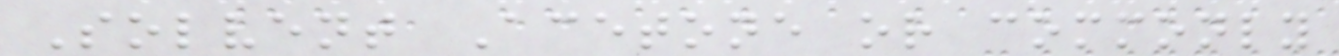Solvent Acetone or commonly
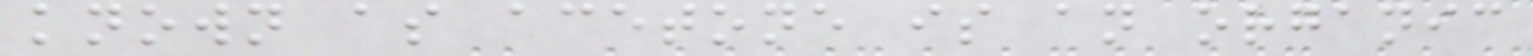known as acetone is an organic
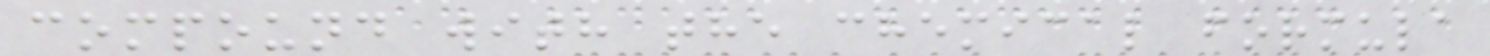compound with the chemical formula
